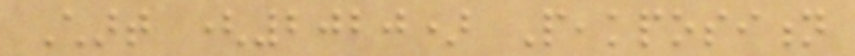Chart (2020) Peakposition
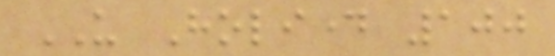US Holiday 100
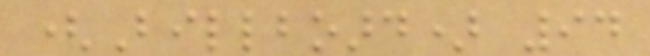(Billboard) 94
